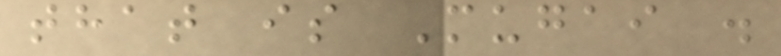that is Mugai .
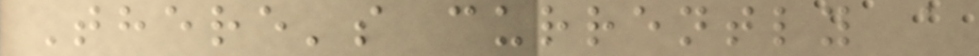There's currently a
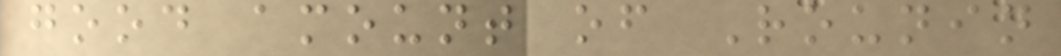good amount of Rounin
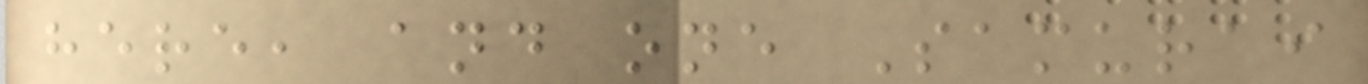here, and one Samurai
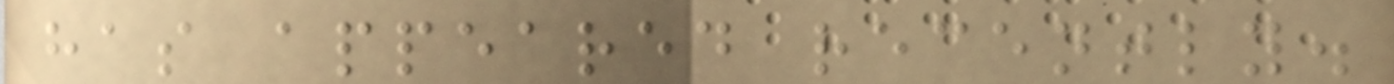has appeared recently.
